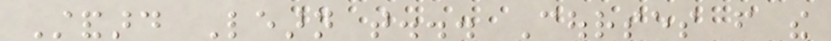Standard Learn that... Courses from the
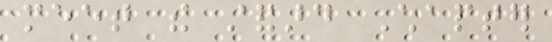meet the standard Chapter
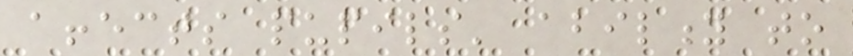affects pupils' ability to
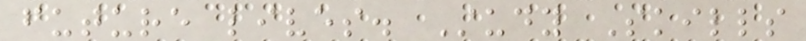future lives. Study Skills
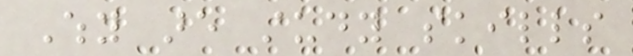Why are study skills
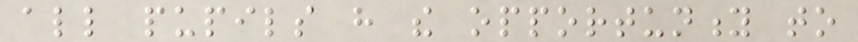all pupils have the opportunity to
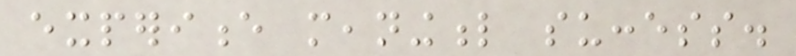experience meaningful success.
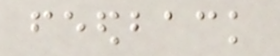feedback
